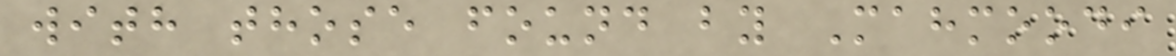with those found by Mahmoodi
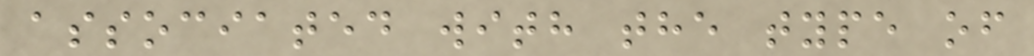associated with the type of
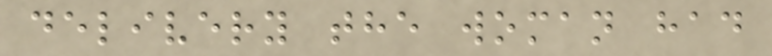delivery the woman had
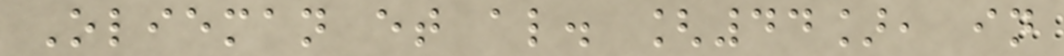Olieman et al. [44], in
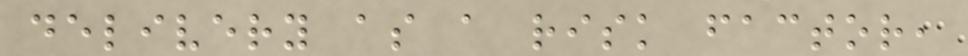delivery as a risk factor,
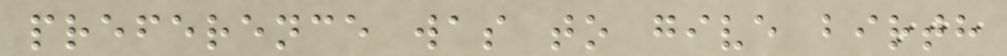preference was to give birth
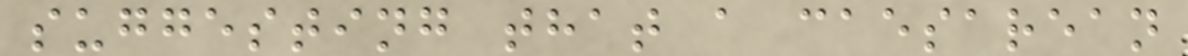suggesting that a caesarean
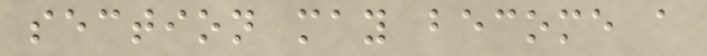section may become a
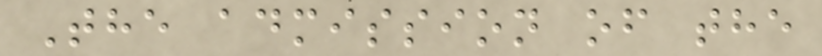The admission of the
